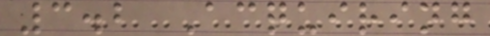3.2 Acquiring
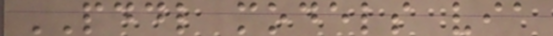PDDL models via
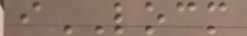iLOCM
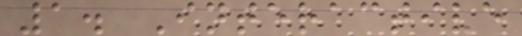1. Interactive
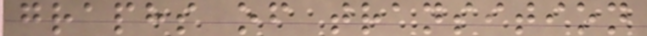graphs of transition
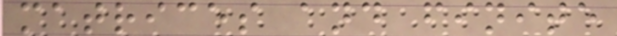matrices and finite
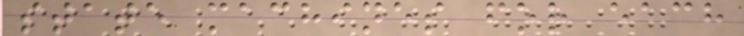state machines for each
